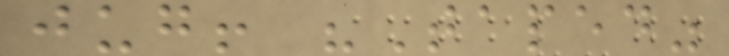jug! "Taped"
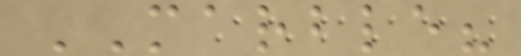MARBLE?
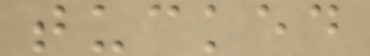tucked
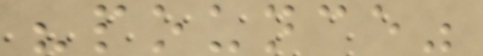"pounce"
